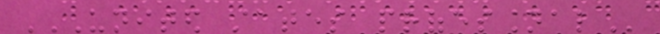UNITED STATES PROFESSIONAL
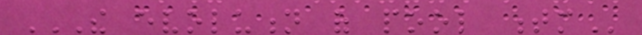THE EVOLUTION OF POOL TM
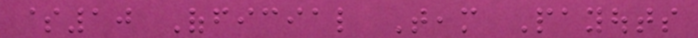$10 Official Team Payouts
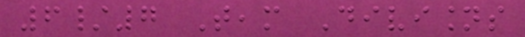6/7 Team Divisions
